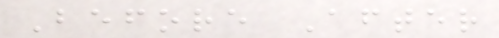Before After
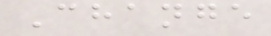Change
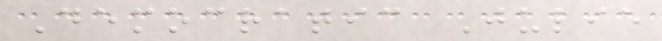Democratic Julie
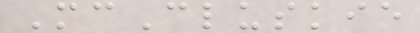McCluskie
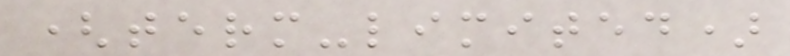(term-limited)
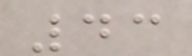43
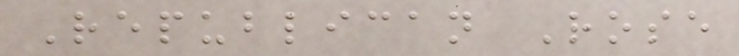Republican Rose
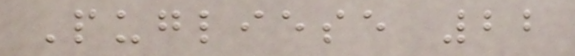Pugliese 22
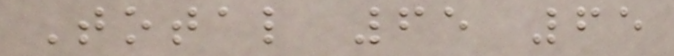Total 65 65
